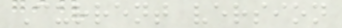Current version
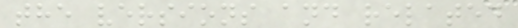the versions and related
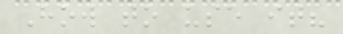How to use it?
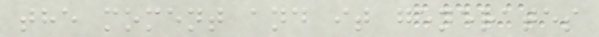the moment and it generates
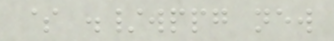$ ./wppg new
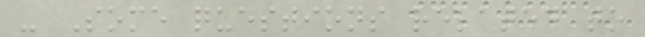- Some questions related to
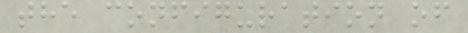the configuration of
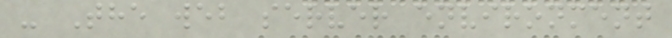- The web server environment
